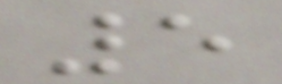5
